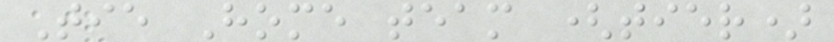Tie Home team (tier)
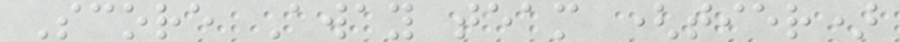Score Away team (tier)
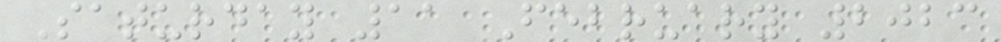Saturday 11 February 2023
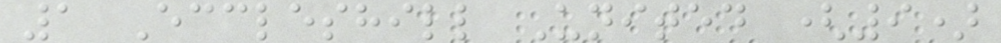1 Eccleshill United (9)
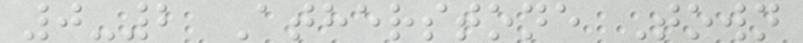0-2 Atherstone Town
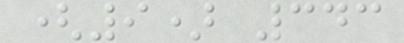(9) 343
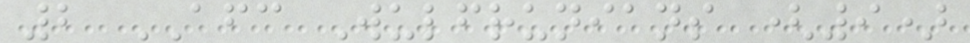2 AFC Wulfrunians (9)
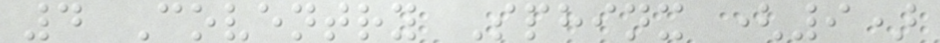4 Coventry Sphinx (9)
